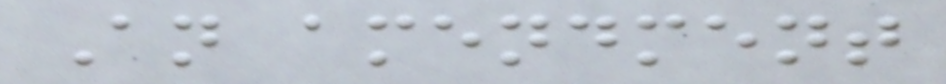An amendment
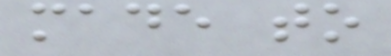made to
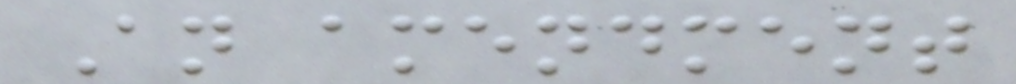An amendment
